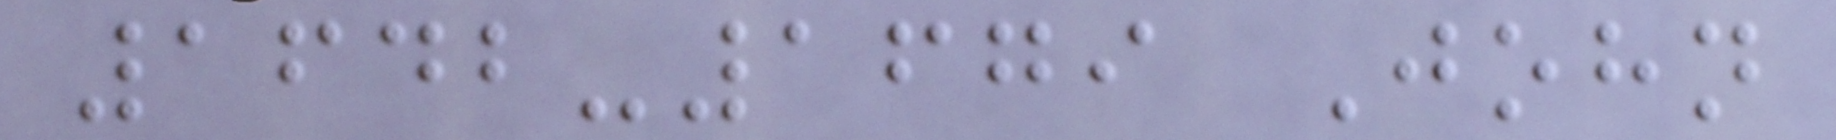1642-1679 John
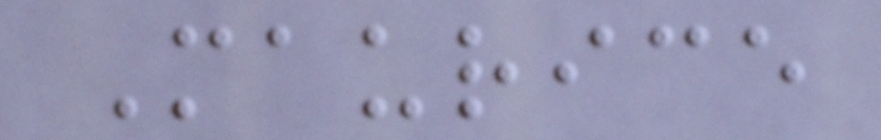Maurice
